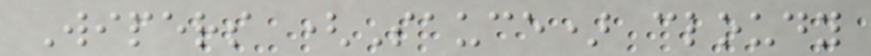Wipers (Sauce) cloudy
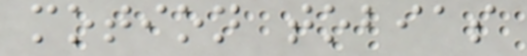motion tobias
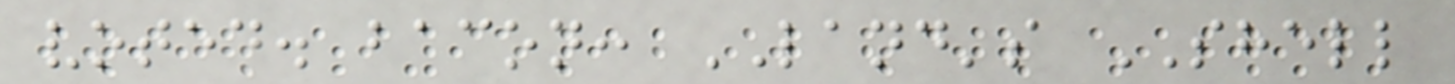voted. bacon: LAND's SHELL
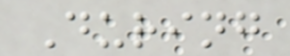During
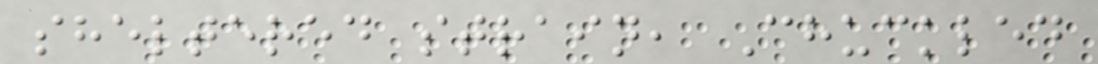sheltered strain, Chuckled
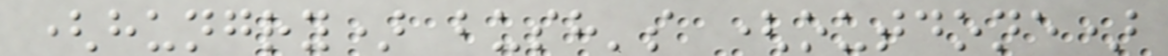(hungry) bush's (outdone)
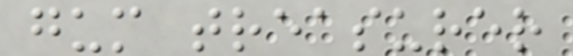gum treasurer
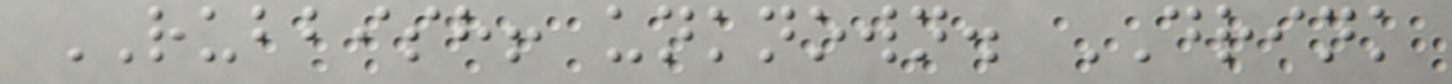RUBBISH! unknown. DRINK
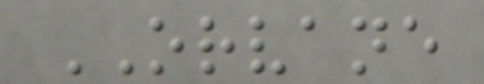ORVANE
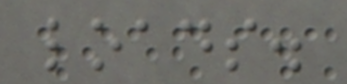loads.
